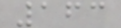163
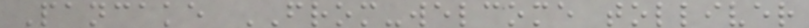Pancake FROM-welcome tolliver
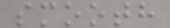smooth
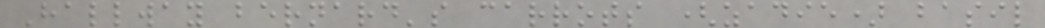Hallway bernard's carrots (zadie) basil
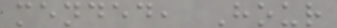mended, Hour
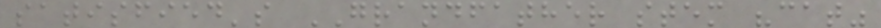satisfied's GRANDFATHER stem "cat"
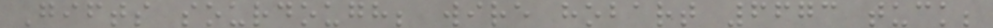Gifts sourdough; wire hobart 6673 tuck;
